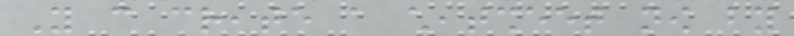You can create a cheatsheet now by
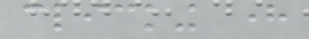clicking here
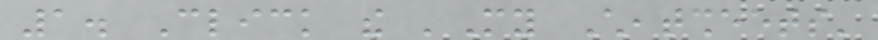1. Click the 'My Cheatsheets'
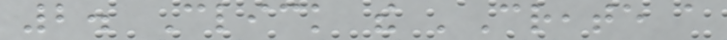2. Click the 'Create a
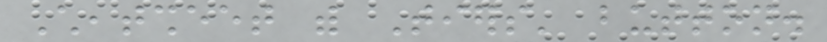Cheatsheet with Tiers' button.
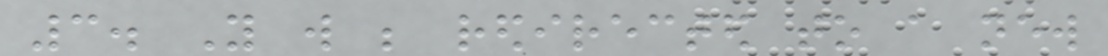3. You will be redirected to a new
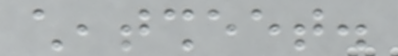cheatsheet.
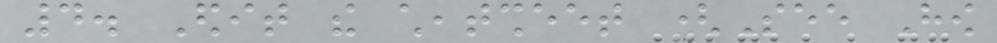4. Edit the cheatsheet (See How
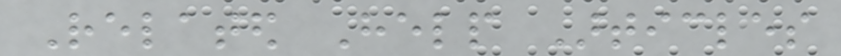Related Help Articles
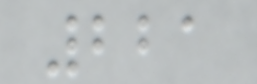221
